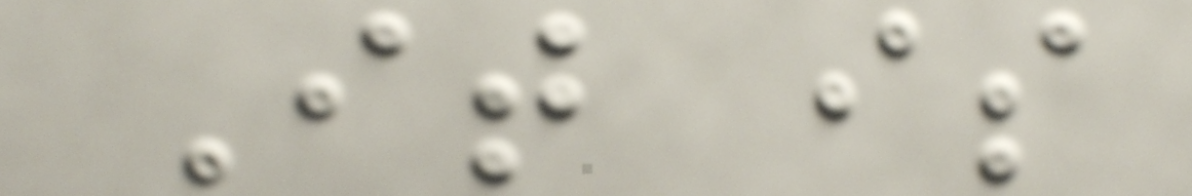It is
